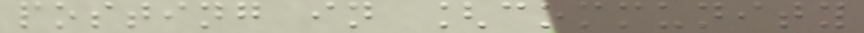posting in [community
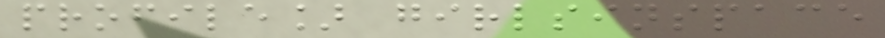profile] girlsinspace
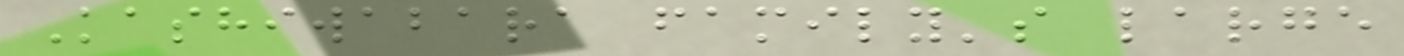Kashiwabara family's large
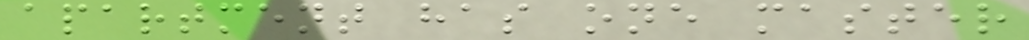apartment has one master
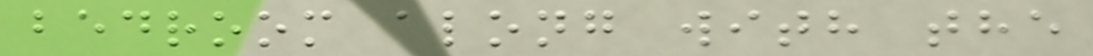bedroom along with the
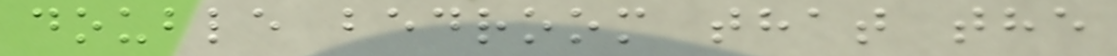double bedroom that the
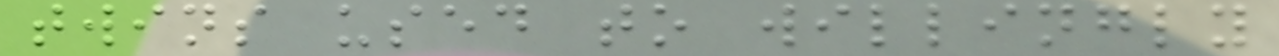twins used to willingly
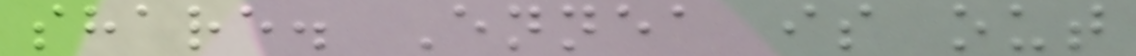share. Ennea is out
